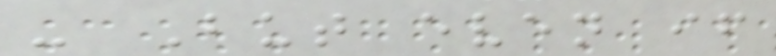- But even if
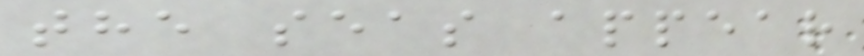the seas appear
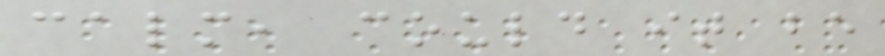calm, could it be
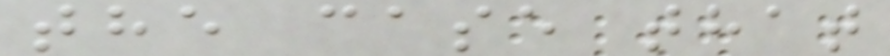the case that
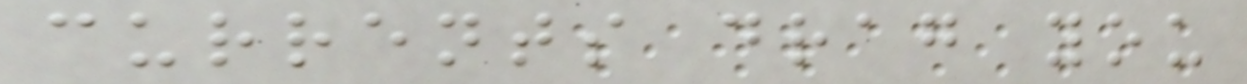currents drag you
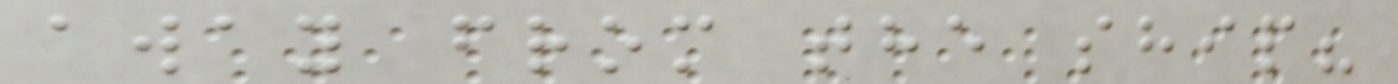away from the ship?
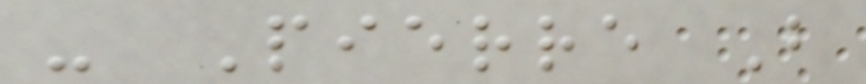- Pierre B
